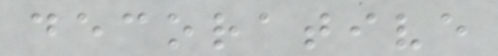decorative
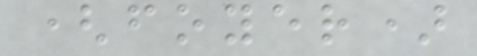(foyer)
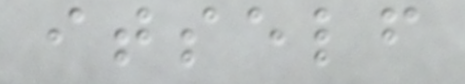itself
